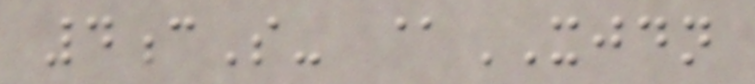4cS- @XJDN
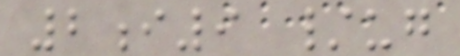2i9 /ug
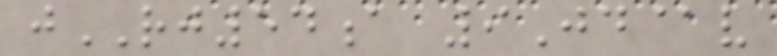jRJ54a 9Jd@v
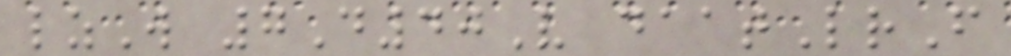lzW 7D40V daatLrF
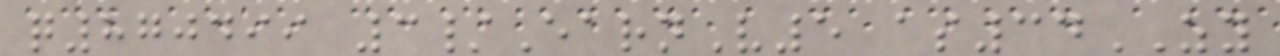q870499 3/EarnV5 as34ZY
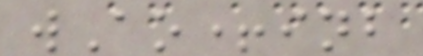wAo+inb
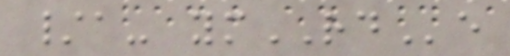/a- ymRDe
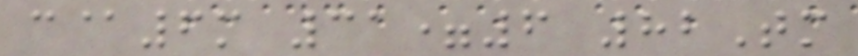c@6m 31=6 82Tm
